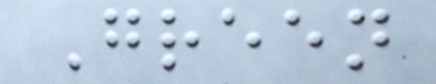Green
